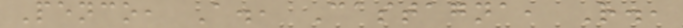Penco, A., Castagna, R.,
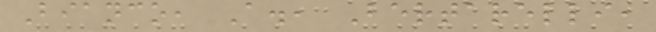Bianco, A., Bertarelli,
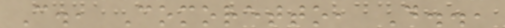C., Comoretto, D..,
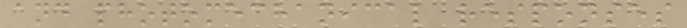and photomechanical responses
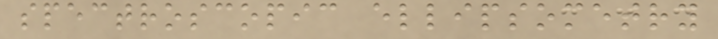spectroscopic ellipsometry
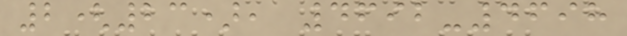2(23), 4692-4698
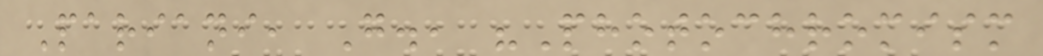Pariani, G., "Photochromism
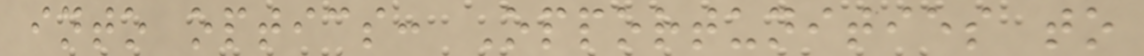into optics: Opportunities to
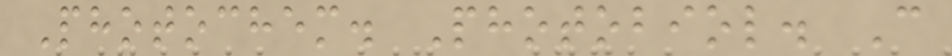Photochem. Photobiol. C
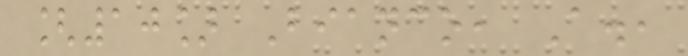[10] Bianco, A.,
